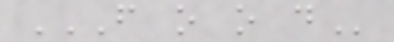F O O D
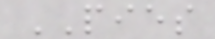PIES
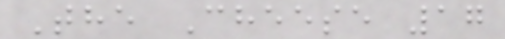The Cheese 17
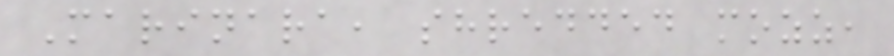Marinara, shredded mozz,
